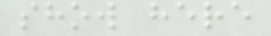show here
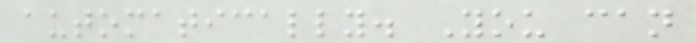automatically. You can
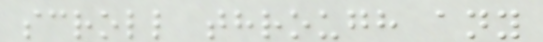scroll through any
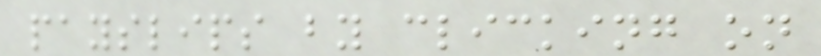payslips by clicking on
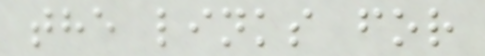the links for
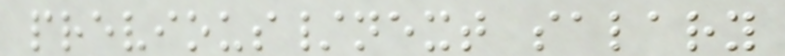previous/next salary
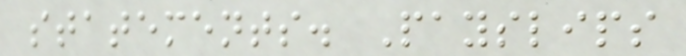statements. Payslips
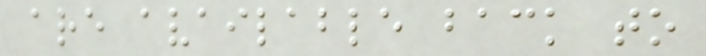are available back to
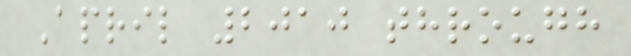April 2010 through
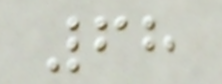68
